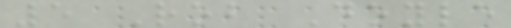5 Rob Doyle
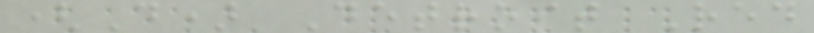(D) Detroit Red
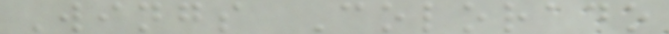Wings Colorado
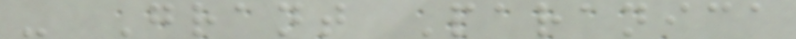- Grant Paranica
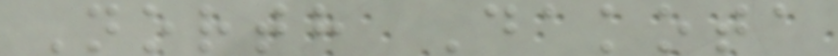North Dakota
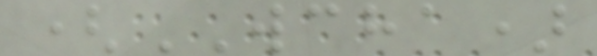(WCHA)
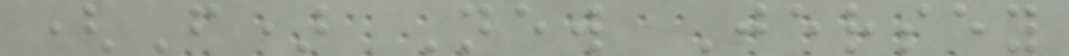(F) New Jersey
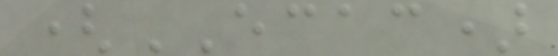(ECAC)
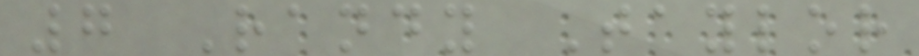7 Randy Taylor
